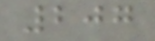207
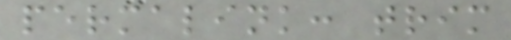permalink: trim
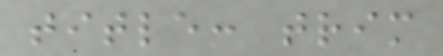title: trim
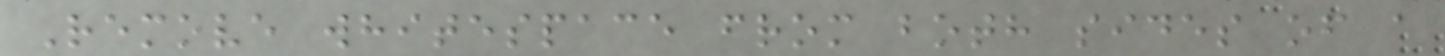Remove whitespace from both sides of a
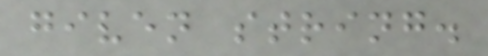given string.
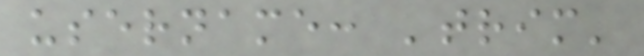username: 'trim'
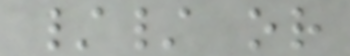// or
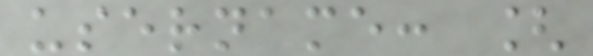username: [
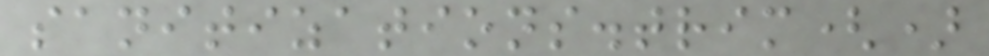sanitizations.trim()
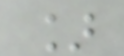]
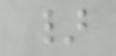}
